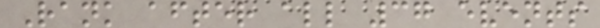Rank after all 37 events
